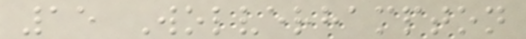15 Wolverhampton
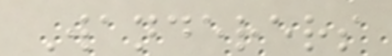Wanderers
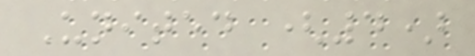United (4)
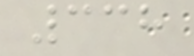338
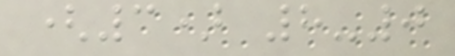(3) 8-0
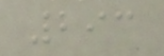293
